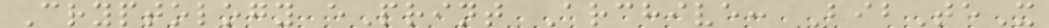Cryptology ePrint Archive: BibTeX
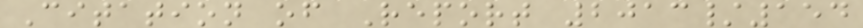Citation of Report 2013/154
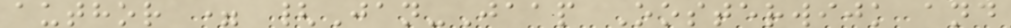author = {Jan-Jaap Oosterwijk and
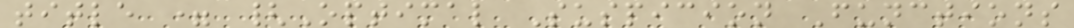title = {Optimal Suspicion Functions
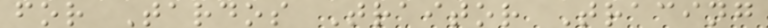for Tardos Traitor Tracing
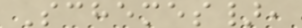Schemes},
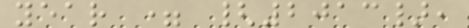year = {2013},
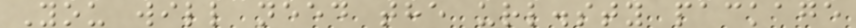You will need the url.sty package
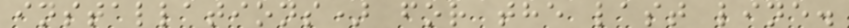installations) for the last line.
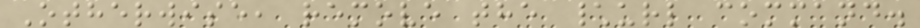Otherwise, remove the \url command.
